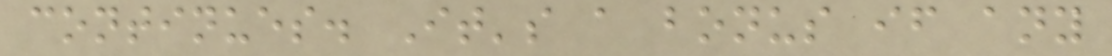continues. It's a bonus if any
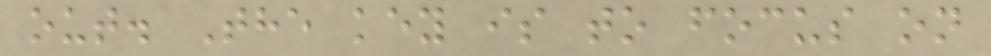out. The key is to focus on
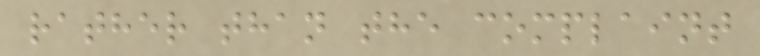rather than the complaint
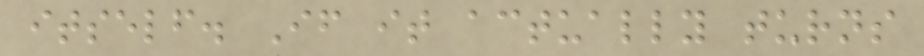itself. If it actually turns
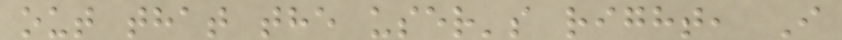out that the user's right, I
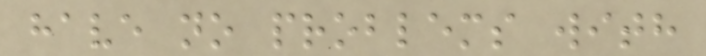have no problems with
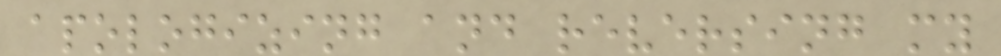apologizing and reversing my
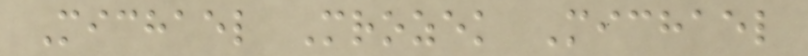Michael Mrozek Michael
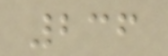236
